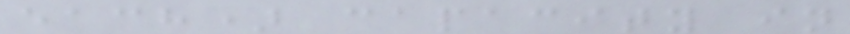each) capacity in
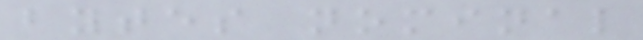bytes nominal
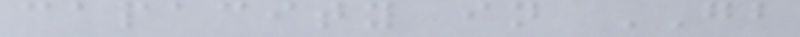capacity in GB
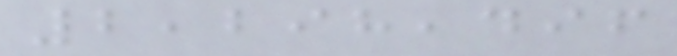2,298,496
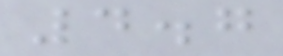4.7
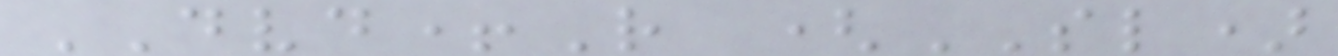DVD+R (SL)
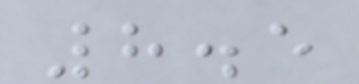8.5
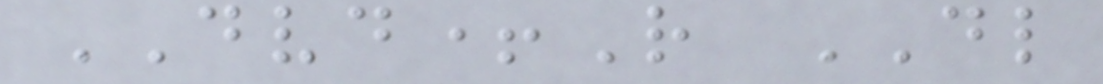DVD+R DL
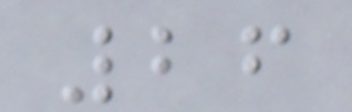26
